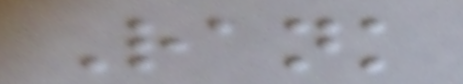Rank
